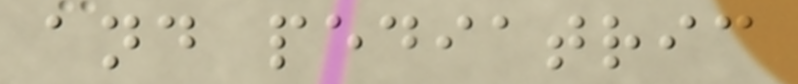and pediatric
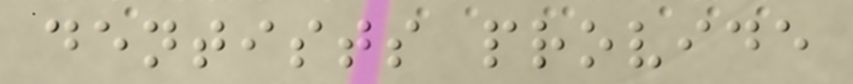dentists provide
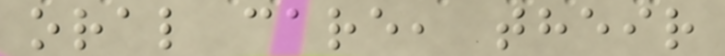oral care, their
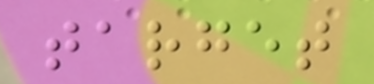target
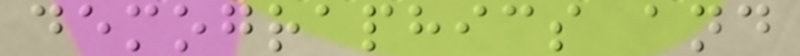demographics and
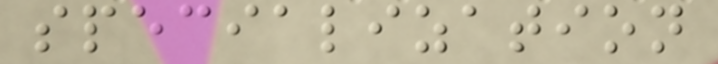specialization
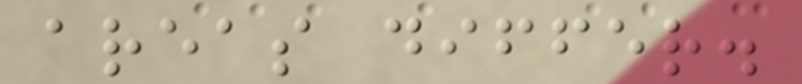areas differ.
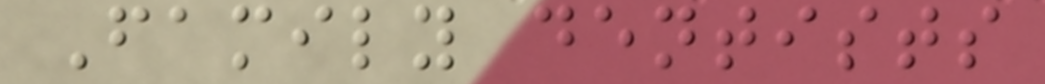Family dentists
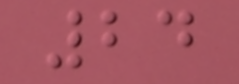24
